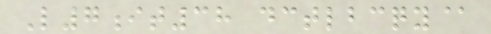L7it38 dctlbcqy@
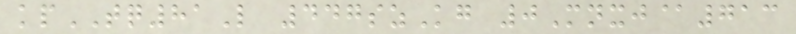kpTQ81L 447szKg 0Mnxj@713
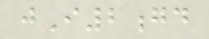jI2gd
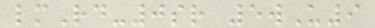lmRd-0sr 5wU9
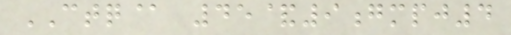CTQ@ 45&9gmpj4
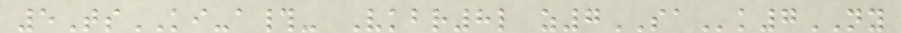5TsKI-a#- Vkbr8l z7SAk7NY
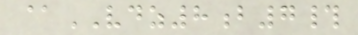@VDZ8b7#
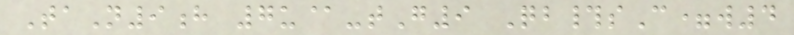TaN9h 7u@-tG9 Qb#sC=w4
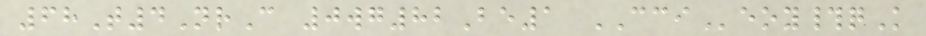68T4NrC 0wg82Be1 CCIeoy#qK
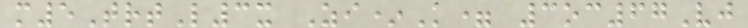m5TrtL3x Zi*K= 3oc67Vj
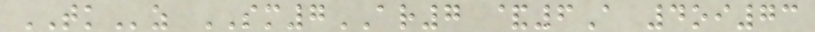TKz SM7AR7 &6A 4oi73
